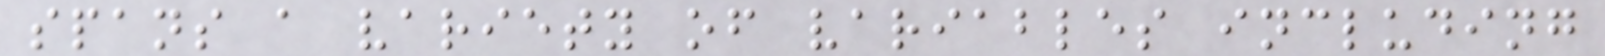spans a variety of variables including
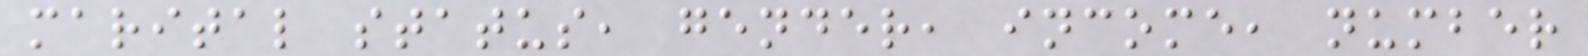marital status, gender, income, number
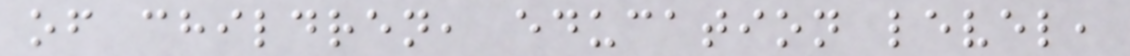of children, education level,
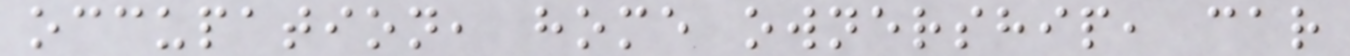occupation, home ownership, car
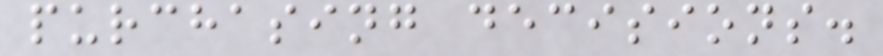purchasing decisions.
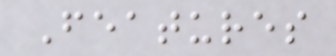Features
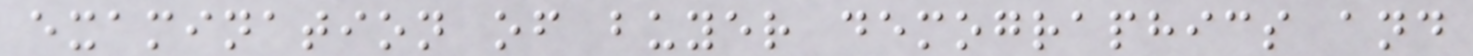examination of buyer demographics and
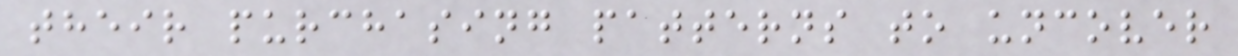their purchasing patterns to uncover
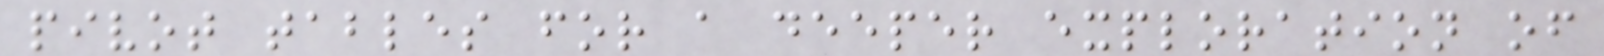pivot tables for a deeper exploration of
